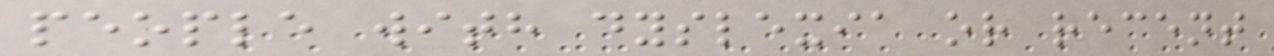people with dyslexia or recent
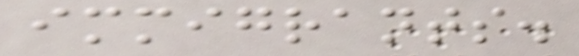immigrants.
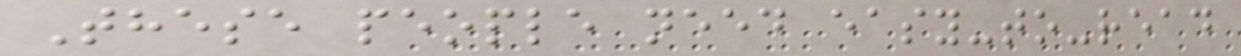These people need easy-to-read
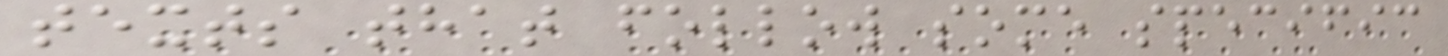texts that follow some specific
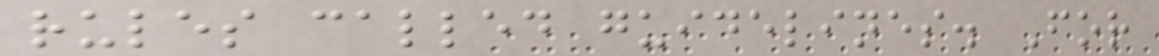rules called guidelines. For
